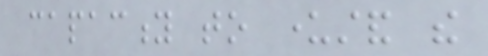capacity to understand the
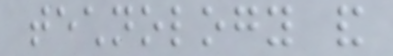technology and
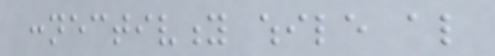connectivity while also
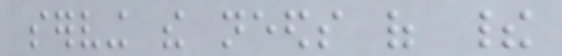serving the needs of their
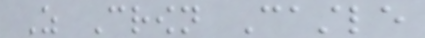As Crown Castle
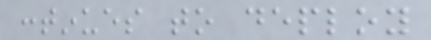continues to deploy
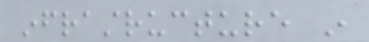infrastructure in
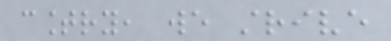country, we strive
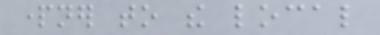partner to the local
